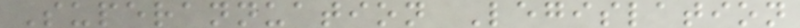Superannuation Legislation
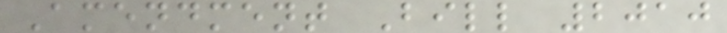Amendment Bill 2010
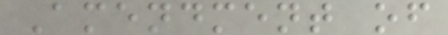Amendment of
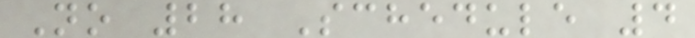No 28 Schedule 4
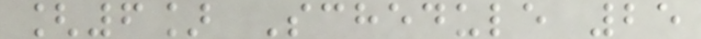[6] Schedule 25
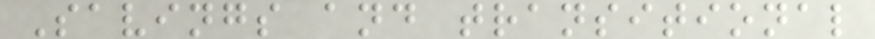Savings and transitional
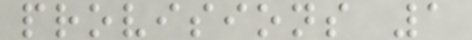provisions 1
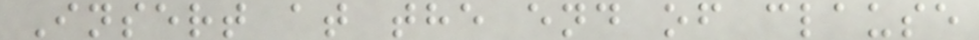Insert at the end of clause
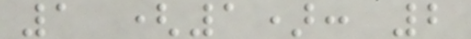1 (1): 2
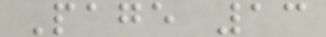Page 13
